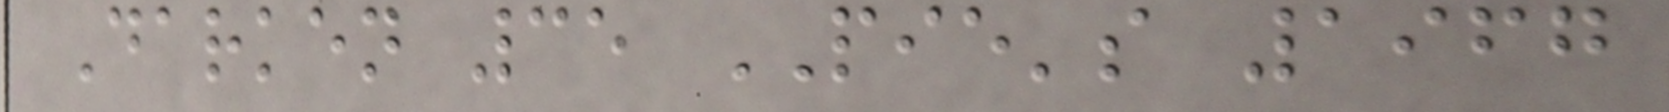Darken 35 PIE's 1967
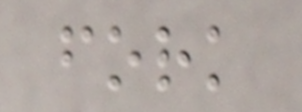fork
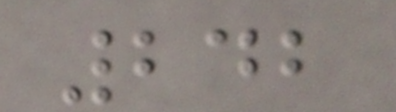242
